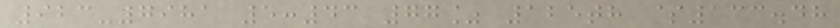923-7981 5:43 77% 125th $133.48
